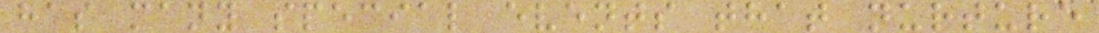has many special events that nurture
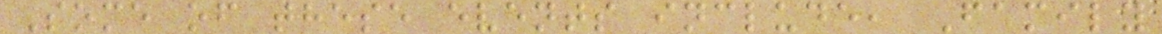Some of these events include, Family
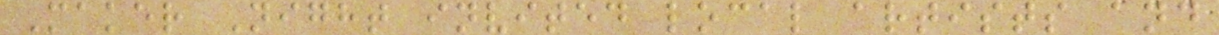Maker Night invited local artists and
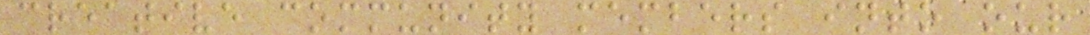creative community members into our
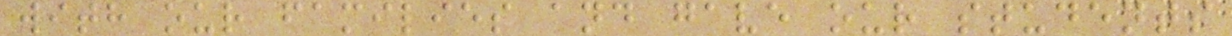with our families and gave our students
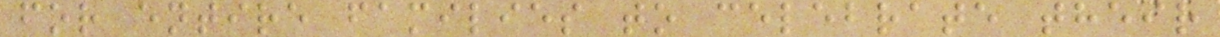for entire families to celebrate their
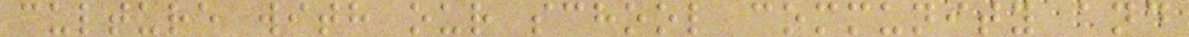culture with our school community and
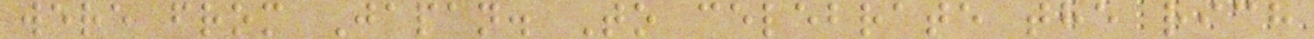were from Japan. To celebrate the rich
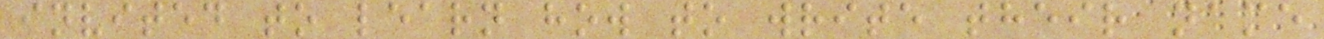invited to learn how to write their name
